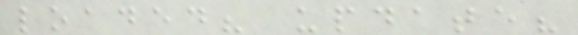loaded? update?
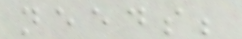needs;
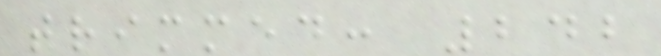trimmed: 242
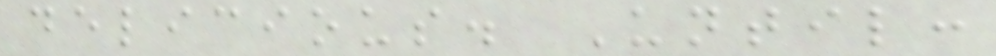delicious. Until:
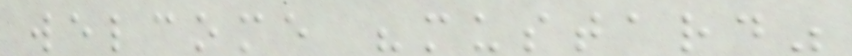welcome "mustard"
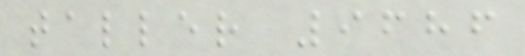taller 9686
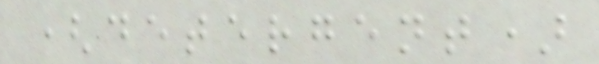(detergent)
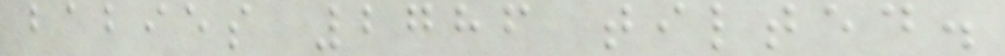babies 2786 tilted.
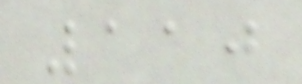110
